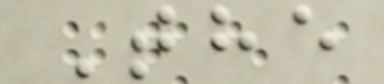The
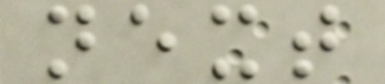next
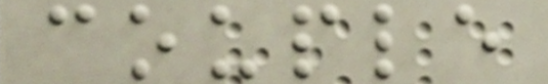couple
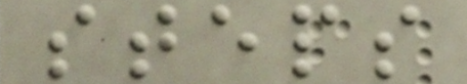steps
